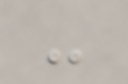-
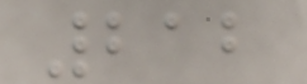212
